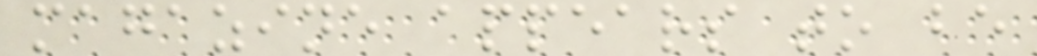magazine appears to be
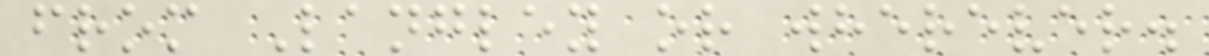from Langley or wherever.
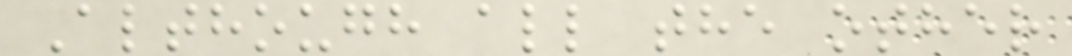Although all the other
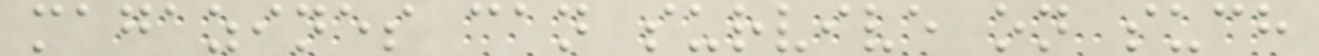magazines can survive on such
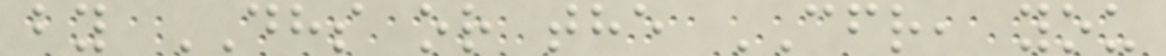by DHS or the CFR, you
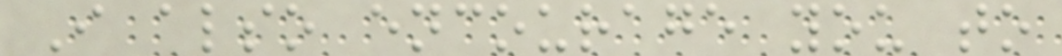I also encourage you to
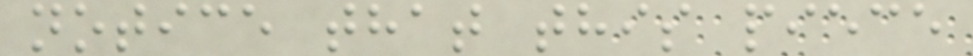notice that this piece
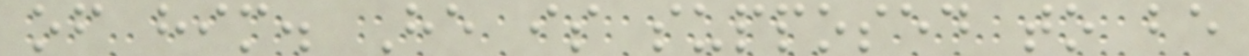of him. He is supposed to be
